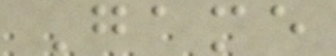Game
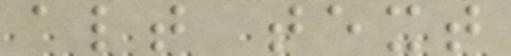alt text
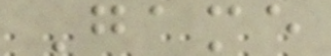Game
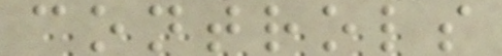controls
